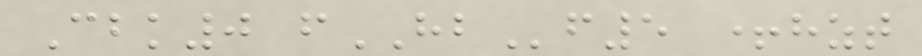Cbk0 fHBf5 +hzt
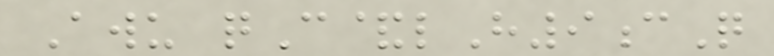Awu qC&lH9cQ
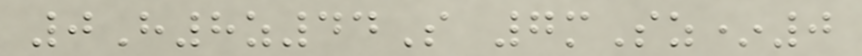0H8z44S 7mSz*0
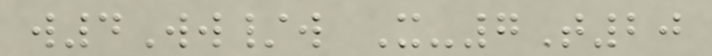w4Ww/w X-7T20
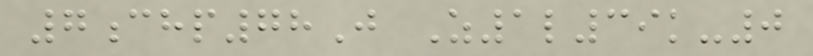7chp78J Z1l39k-0
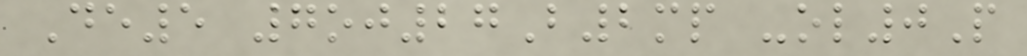De5 7oj27B2mp -ol0P
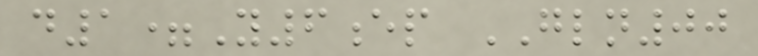d1=Y6ep GLN00
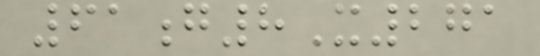61g8X271
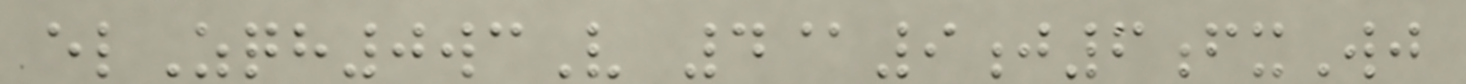elZqh0wcV 4@9j6fxWj
